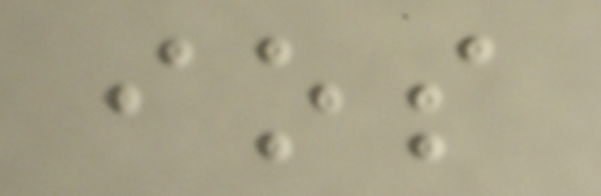ios
